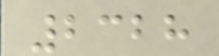2328
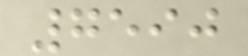7590
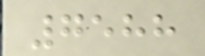7588
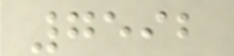7592
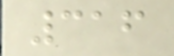316
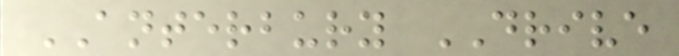ANTERBURY DRIVE
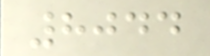8044
